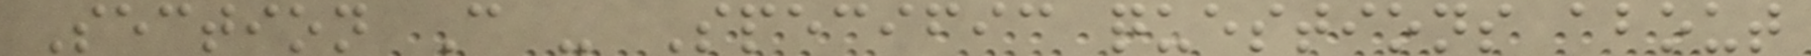Section C - Specific questions about
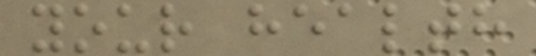your health
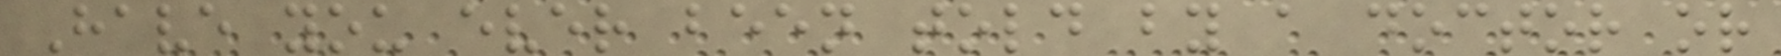Have you ever been told by a doctor or
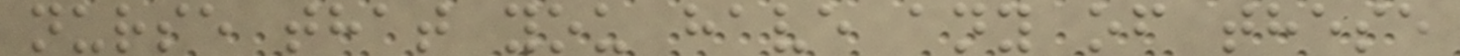nurse that you have any of these
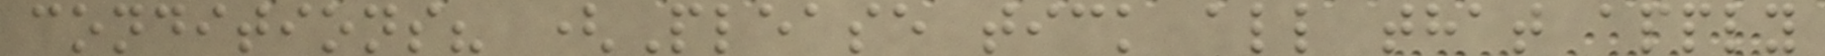conditions? (Please tick all that apply
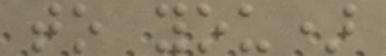to you)
